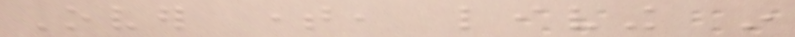Over time, living in
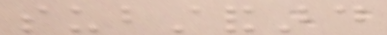substandard
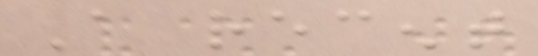A recent
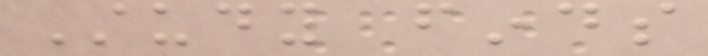Study finds
